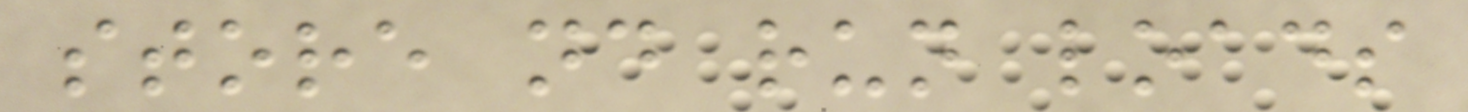store nd run loads
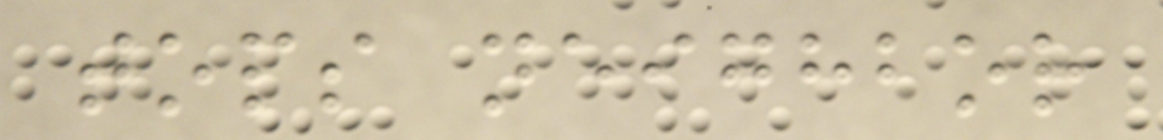tops neighbor
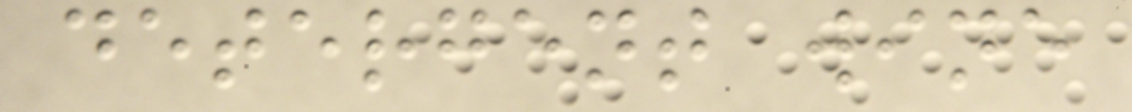detergent wine
